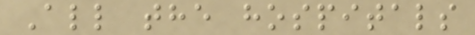All the hospitals
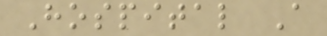Hospital A
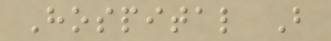Hospital B
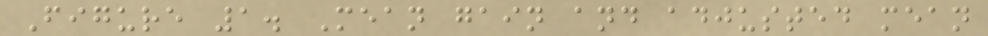Figure 1. Mean gain and adjusted mean
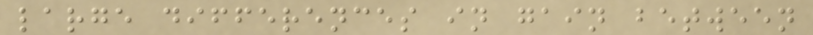large differences in gain between
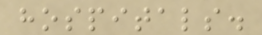hospitals.
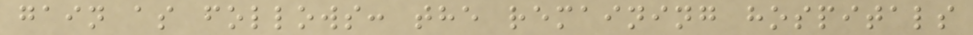gain as follows: the remaining hospitals
